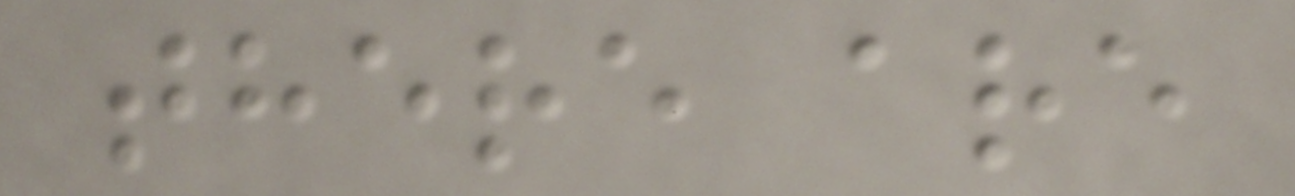there are
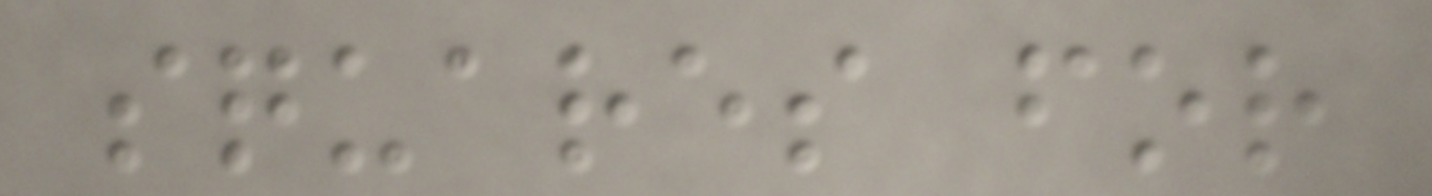squares for
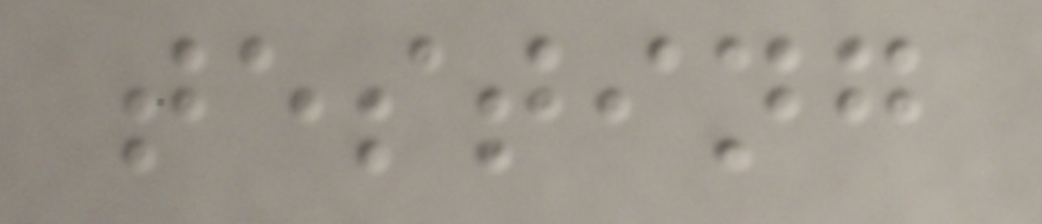testing
